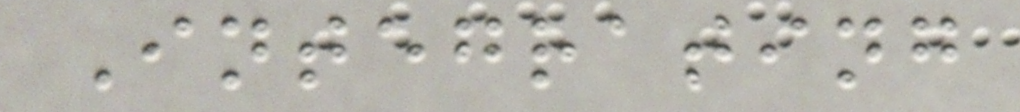Integrating
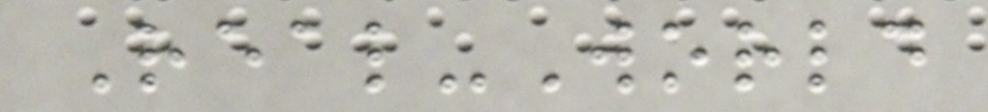Real-World
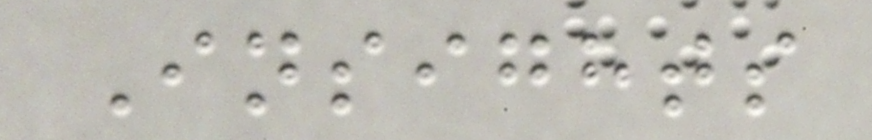Insights
